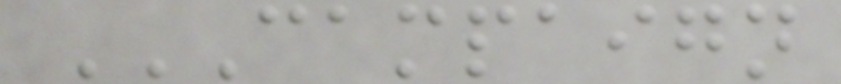CAMPAIGN
